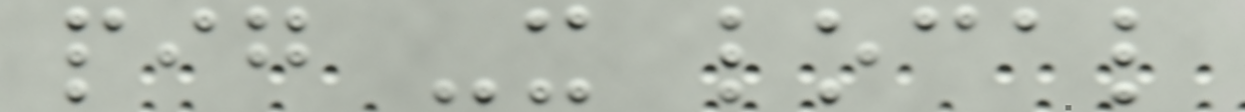pig -x local
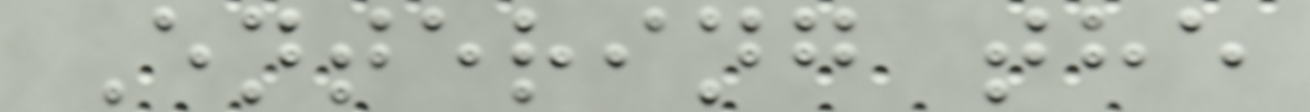Entering the
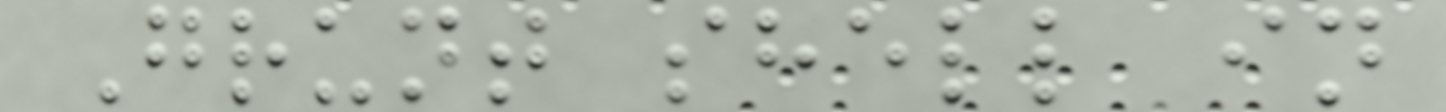Grunt shell in
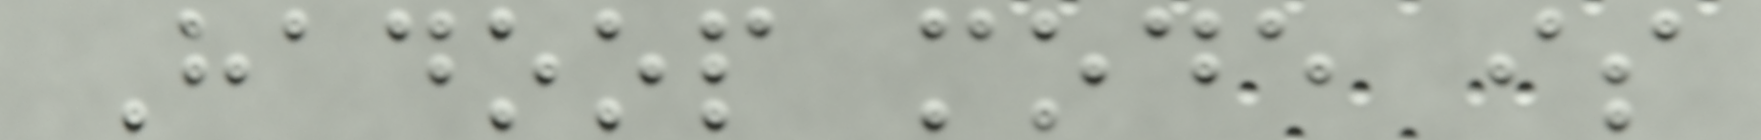Hadoop mode is
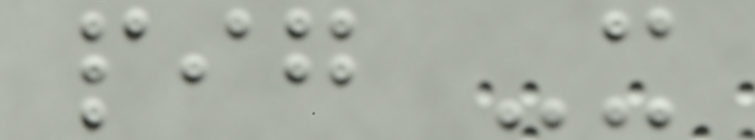pig -x
